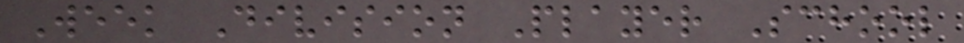Week Division Player School
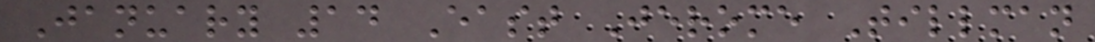January 14 East Jerome Tillman
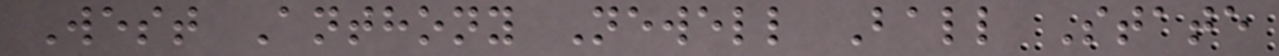West Anthony Newell Ball State
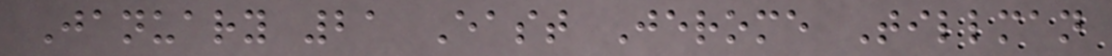January 21 East Jerome Tillman
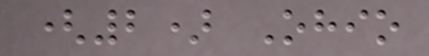(2) Ohio
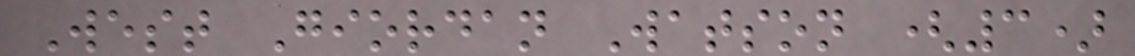West Giordan Watson (3)
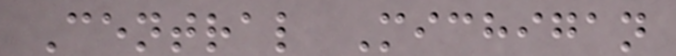Central Michigan
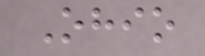Ohio
